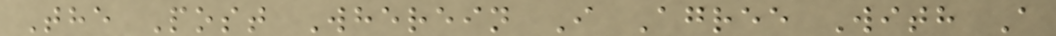The Post Wherein I Agree With A
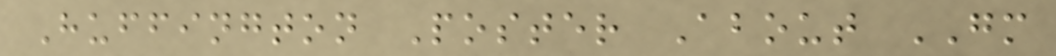Huffington Poster About GM
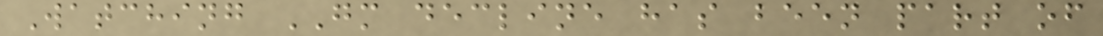Watching GM decline has been part of
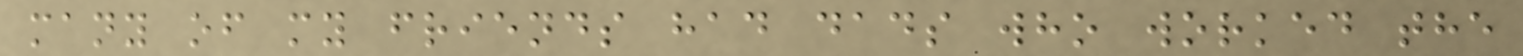many of my friends had dads who worked the
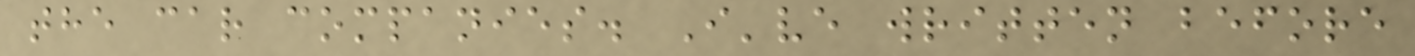the car companies. I've written before
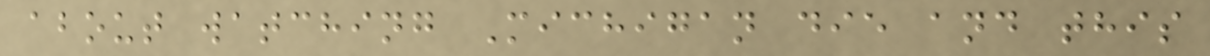about watching Michigan die and this
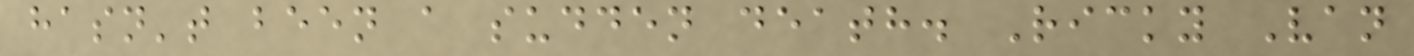hasn't been a sudden death. Ricky Van
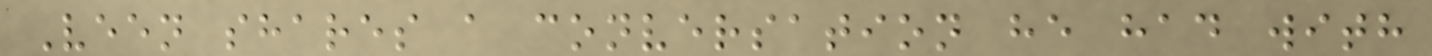Veen shares a conversation he had with
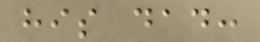his dad:
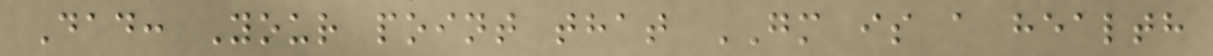Dad: Your point that GM is a health
